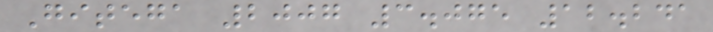Gitega 2007 3.075 12.241
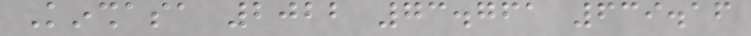Kinshasa 2022 73.761 639.16
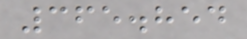365.854
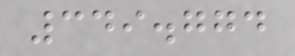349.774
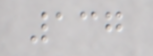137
